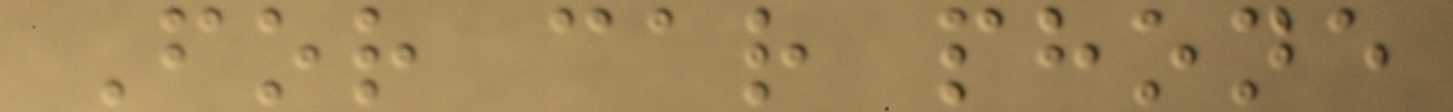For car phone
